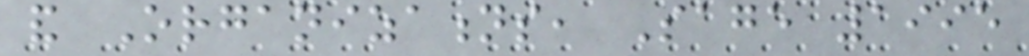and Organizations, Sage 1995
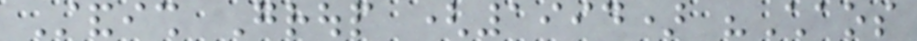Standish Group (1994) "Chaos
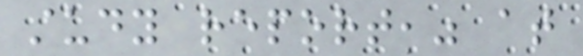study report," at
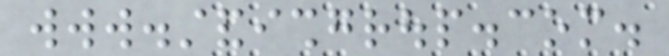www.standishgroup.com.
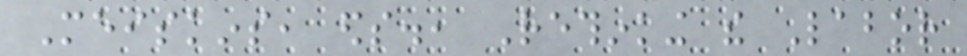Meiskins, eds., Rethinking the Labor
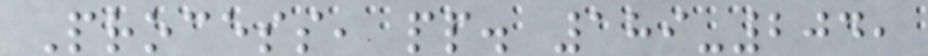Process, pp. 189-204,
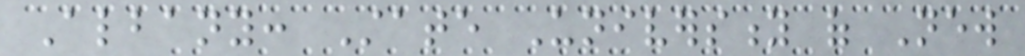Albany: State University of New
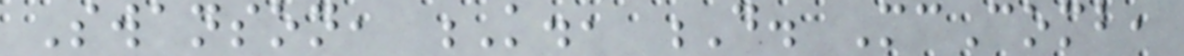Swanson, K., D. McComb,
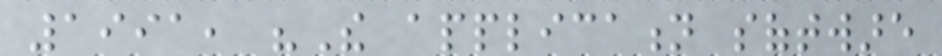1991, "The application software
